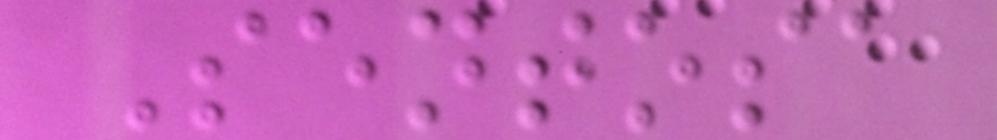Sentosa
